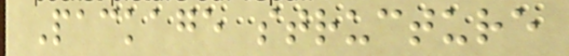Package structure
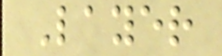Layer
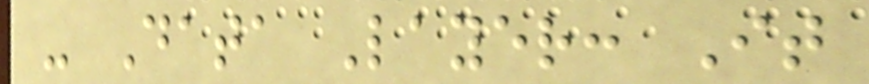- Data Layer: It
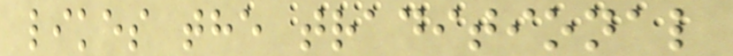likes the traditional
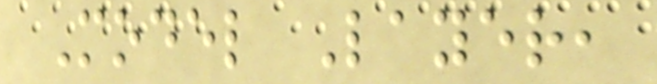Model Layer,
